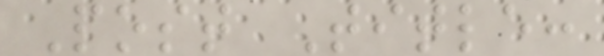Post Title:
